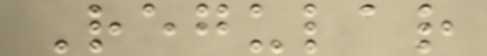Regular
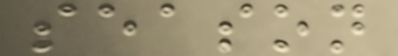season
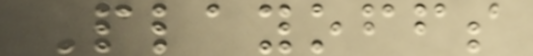Playoffs
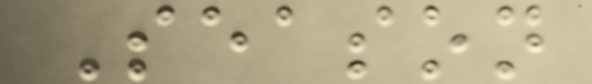Season
